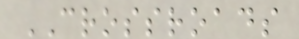CROSSROADS
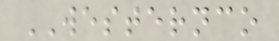WESTERNCO
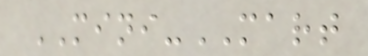MINI-MART
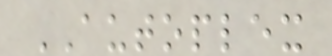AUTOPLEX
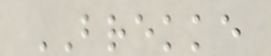BREKKE
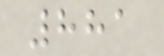881
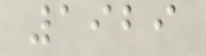1929
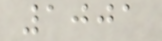1001
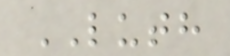LUTH
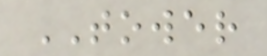TOWER
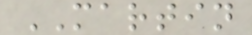MARTIN
